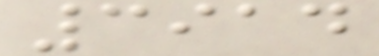3914
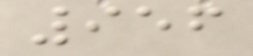956
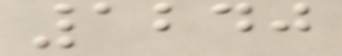1240
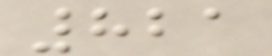821
